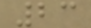23
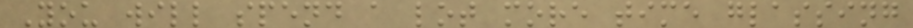You will spend a lot more time glassing
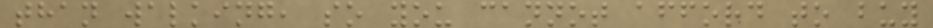than walking, so you cannot afford to buy
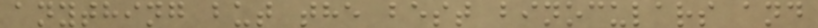anything but the best binoculars and
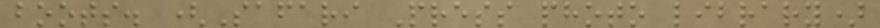boots. (Safari Press photo library)
